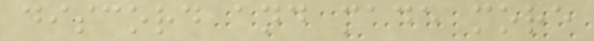discord and made more
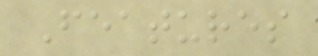Features
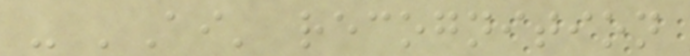- 'Ai' recognition
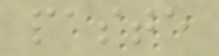paste
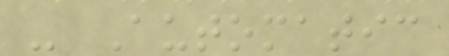- Automatic
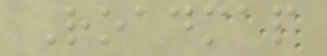Roadmap
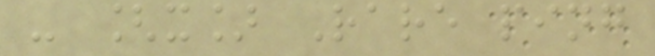- [x] Rare ping
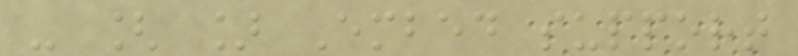- [ ] Embed support
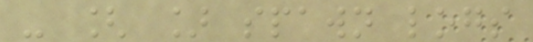- [ ] spawn logs
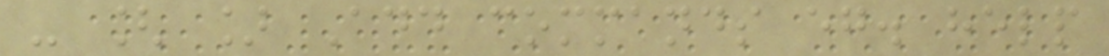- [ ] Add commands eg. help
